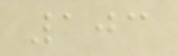103
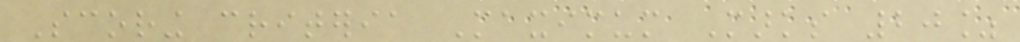Scoring criteria Maximum Marks 20%
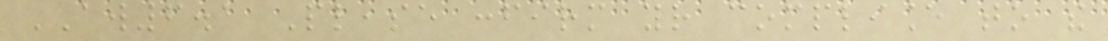AW6.1 Please confirm your compliance to the
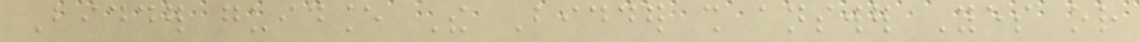Bidder guidance The Bidder shall answer Yes or
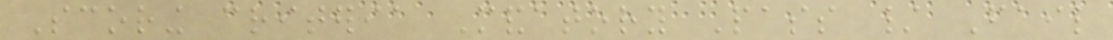Scoring criteria Mandatory Pass / Fail
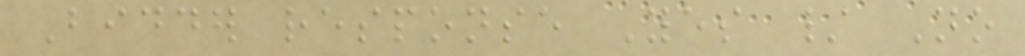Bidder response Yes / No
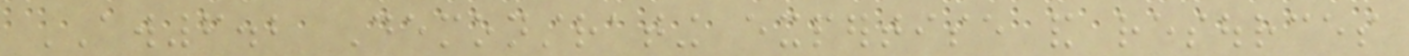AW6.2 Demonstrating expertise and resources
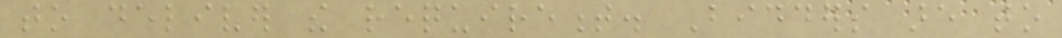to deliver the requirement. Bidders are to
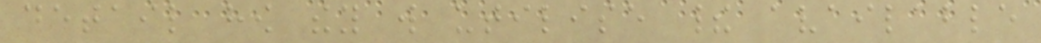detail how they will utilise their available
